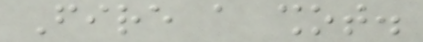Fire a shot.
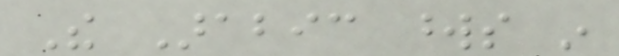The Arabic words in
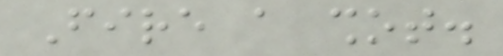Fire a shot.
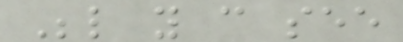Below you can see
